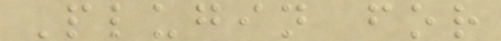Plugin for
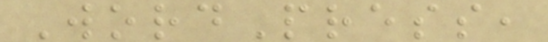WordPress,
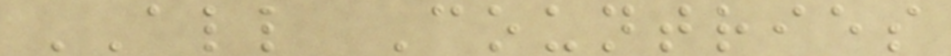ALL Countries
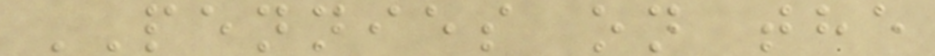PENNIES on the
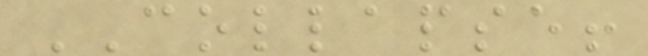COLLAPSE!
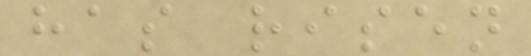has risen
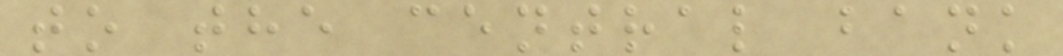to the central bank
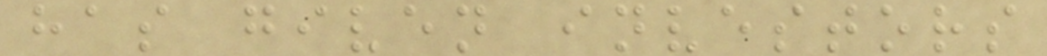has given investors
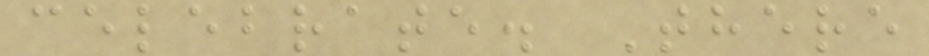celebrate. There
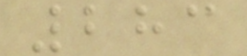283
